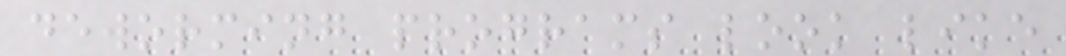deworming programs look like
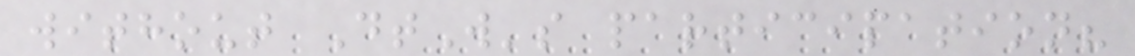without DtW's participation?
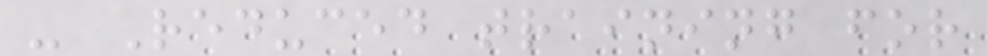- Reduced training for
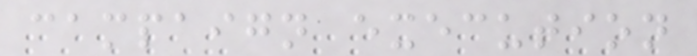campaign execution
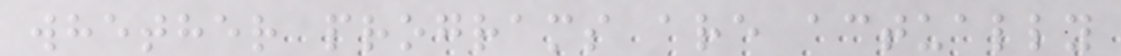whether programs are actually
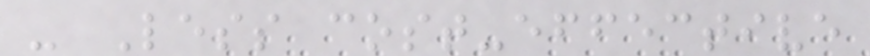- Less cost-effective
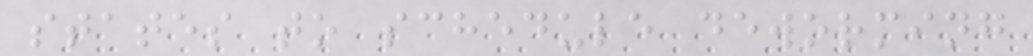states to schedule deworming
